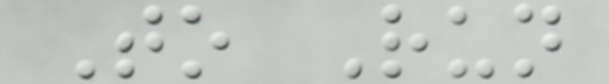To Run
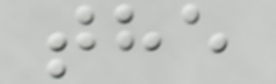the
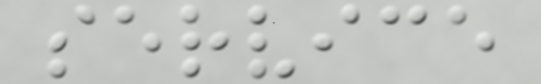service
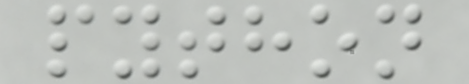python
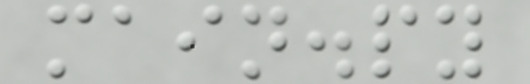main.py
